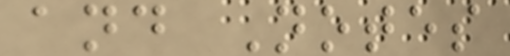and Notes
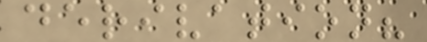derivation?
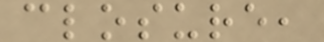closure,
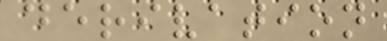derivation
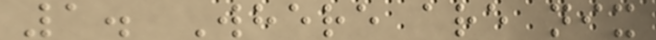1. Where are nix
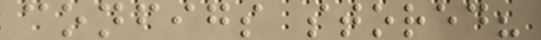configs stored?
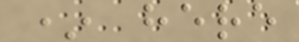* here
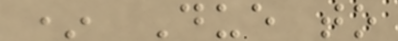* Due to
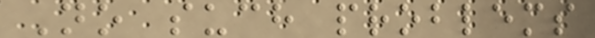No such problems
